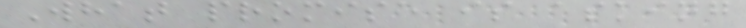What promise is asking
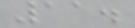11.
